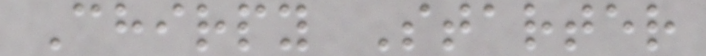Chirpy Starter
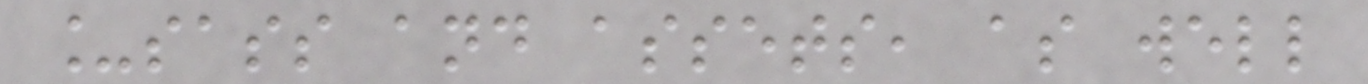_sass and assets, as well
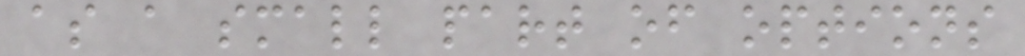as a small part of options
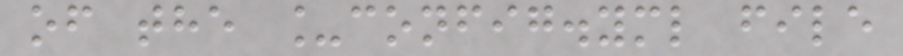of the _config.yml file
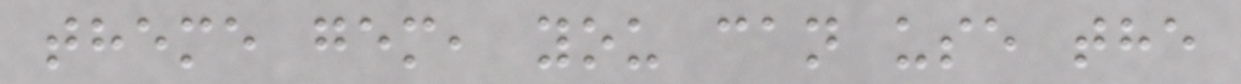theme gem, you can use the
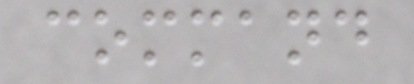command
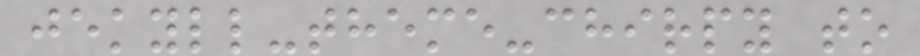jekyll-theme-chirpy to
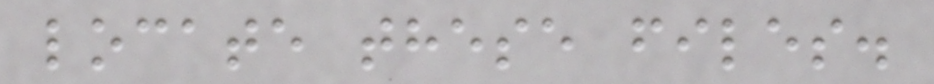locate these files.
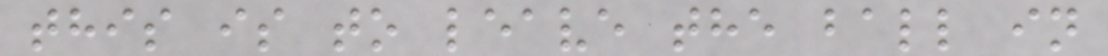this is to leave the ball in
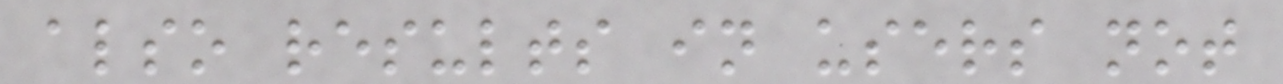also results in users not
